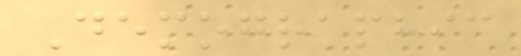Demographic
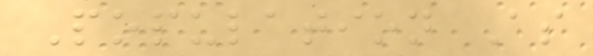Population As
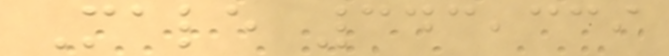Male 343,339
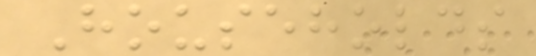Households
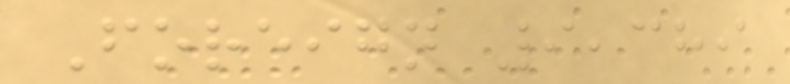Foreign 9,389
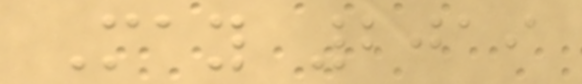May 2019
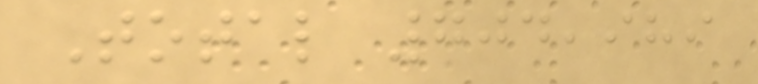Total 704,989
